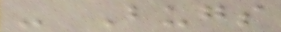- Bugs
